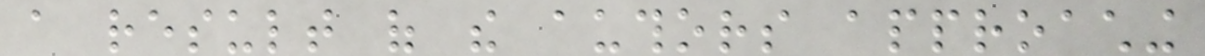a result of the authors approaching
